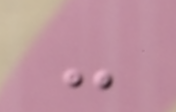-
